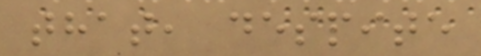that, despite
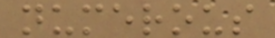numerous
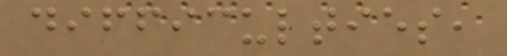difficulties,
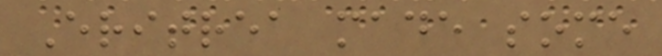Eritrea made some
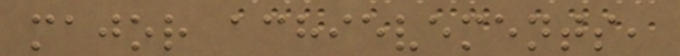major achievements,
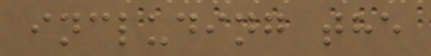including the
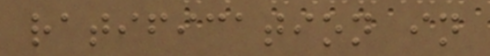ratification in
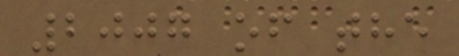2007 of the
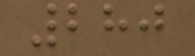280
